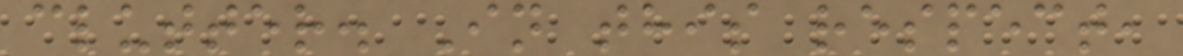clutter. In this respect,
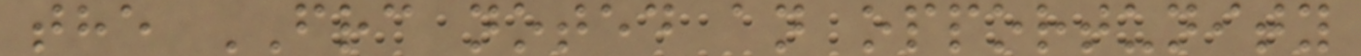the FRC noted an opportunity
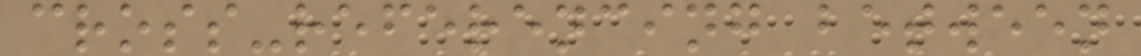cross-referencing between
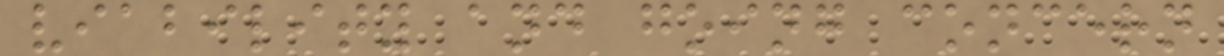viability and going concern
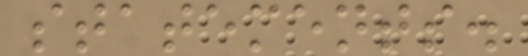statements.
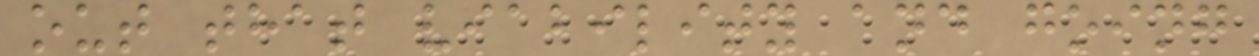out that viability and going
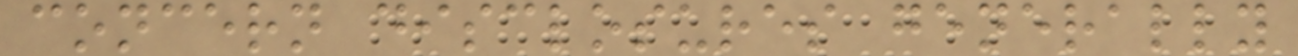concern disclosures generally
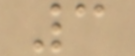3
